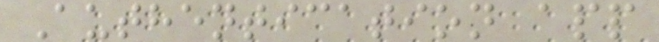Authentication app
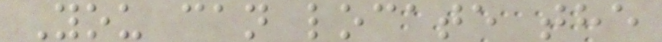You can locate the
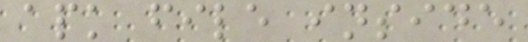apk file inside
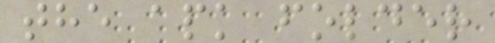the apk folder
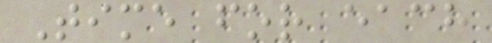Time for each
